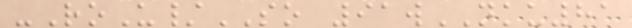-RoU/SO 91wNKU81
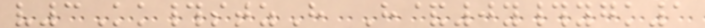v3Kk#stzH H&0y#ygk1
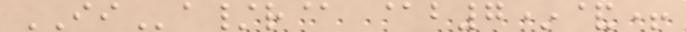IIa/r@ @b7*&+
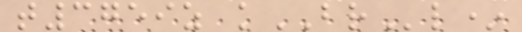t3759z kBRl*
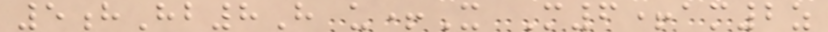5hHb8H u+X M6+am2z
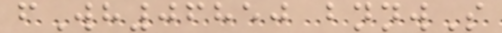fWh06850 bnnwS
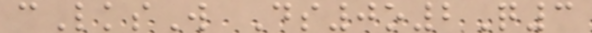cLksW Ds0o2Q3
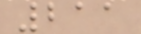211
